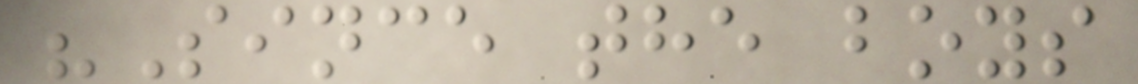"Since the boys
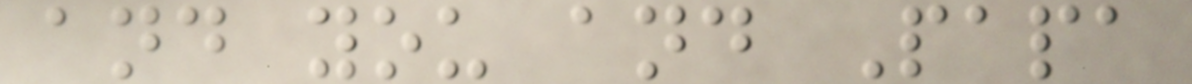and you and Papa
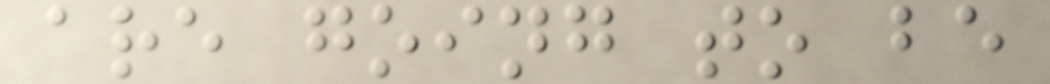are going to be
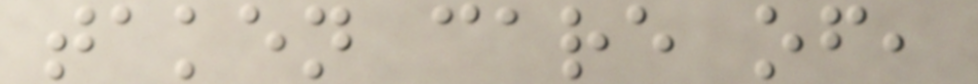taken care of,
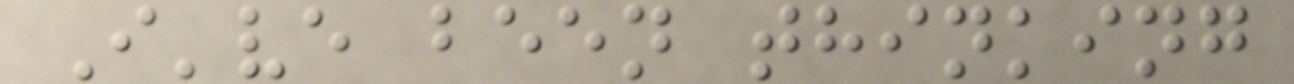I've been thinking
